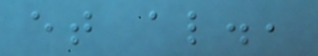et al.,
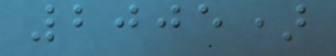2005)
